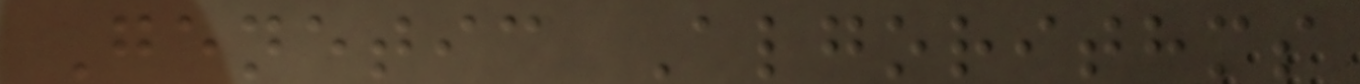Genetic Algorithms
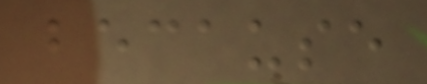because
